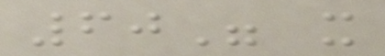60" x
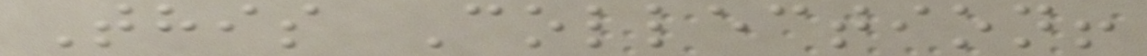This Collection!
